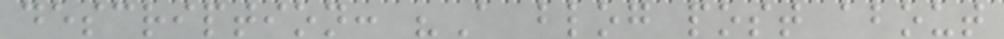description: "A blog post about
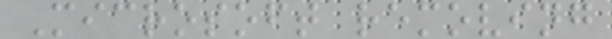Microsoft removing
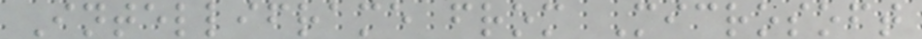Intelliframe from Microsoft
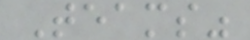Teams"
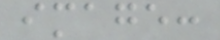image:
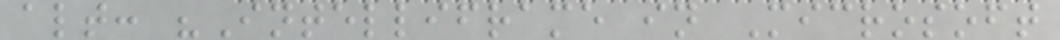alt: "Intelliframe in Microsoft
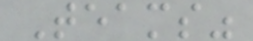Teams"
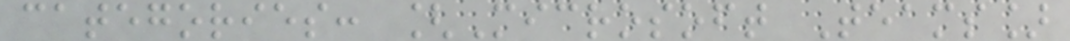categories: [Microsoft Teams]
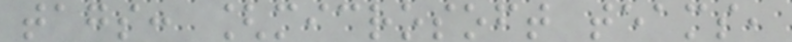tags: [microsoft teams,
